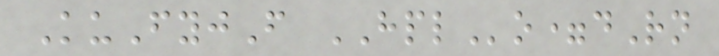KuFyjF HPLo=dRn
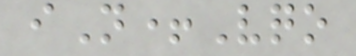iN+Vqo
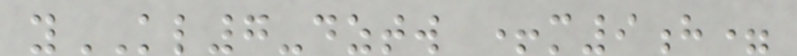yKL7-dztw +m9h=
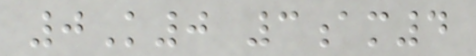0K0 3am4
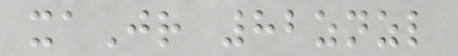xaJr 82znzl
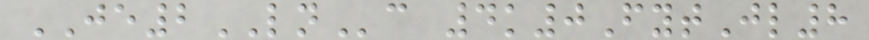JE2LNc 4k0FytJl8
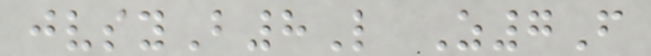jvsyB8L Z7F
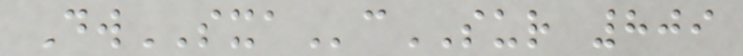DwSXAcSUR 809
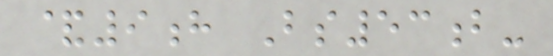&9h Bs53b-
